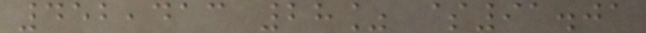452,413 28% $91.01
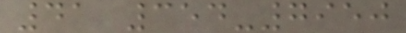41 354-7950
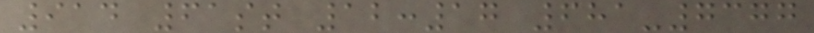914 61st 12:17 681-7377
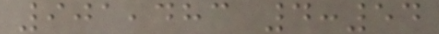901,483 4:54
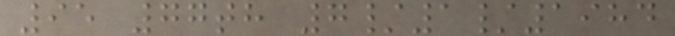95 77th 7/1/1984
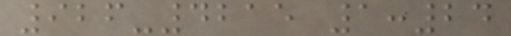926-4215 1:24
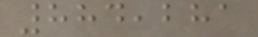884,281
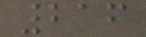216
